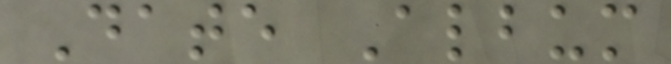Date Album
